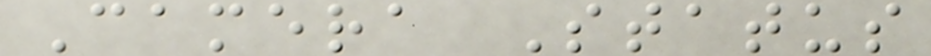Camera Status
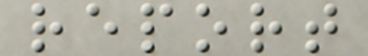report
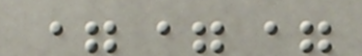===
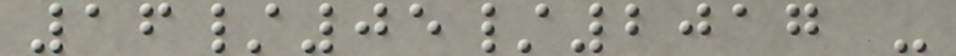16/05/2017 -
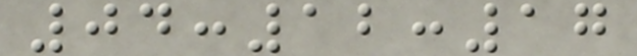04:12:17
